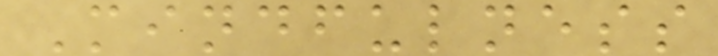Mindfulness
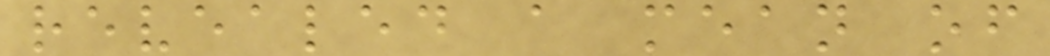revealed a mean of
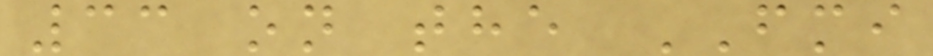33 on the FMI
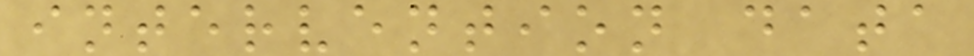intervention data
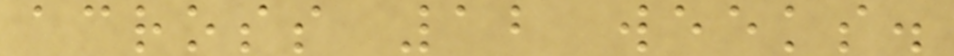across 12 weeks.
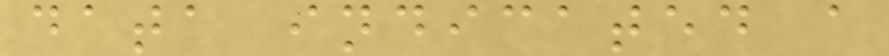data indicated a
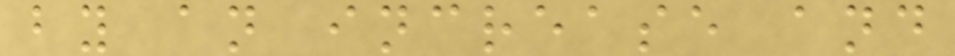by an increase and
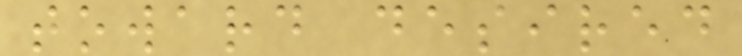toward desired
